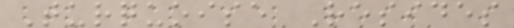Turquoise Resides
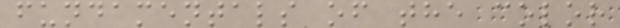fundamentals of the color
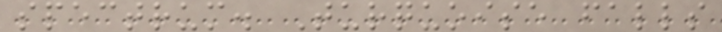spectrum. Turquoise falls
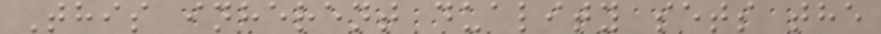This inherent duality sets the
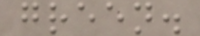green.
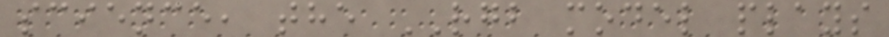science, the RGB model plays
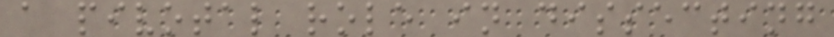a pivotal role in dissecting
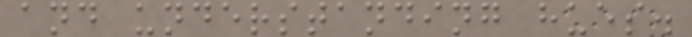and understanding hues.
